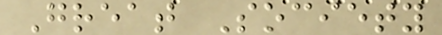Great Society
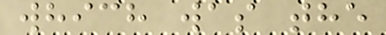which was the
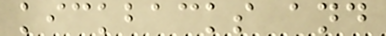kickbacks and
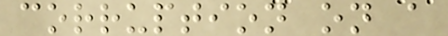corruption on a
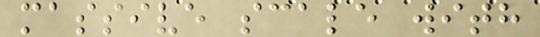massive scale with
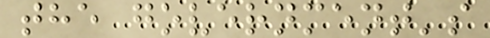the government's
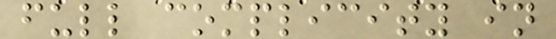full complicity in
